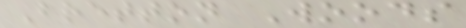Bretton Woods
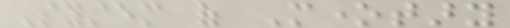System of Monetary
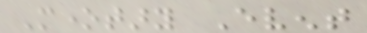Monetary Event
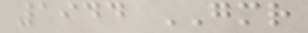1944 GMR
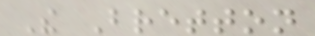The Bretton
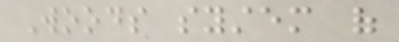Woods system of
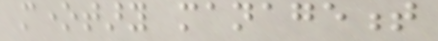monetary management
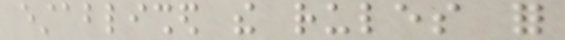established the rules for
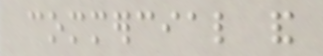commercial and
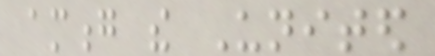among the United
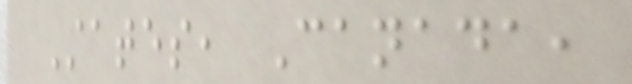States, Canada,
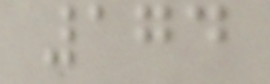174
